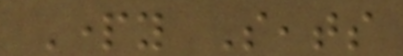Party Seats
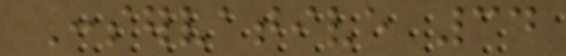Conservative 34
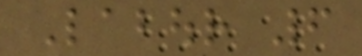Labour 6
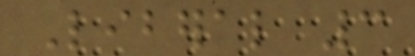Liberal 3
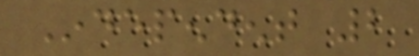Independent 2
